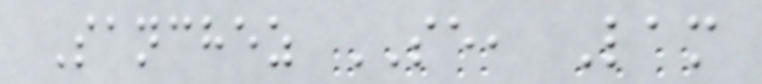Sanchez SE, Lam
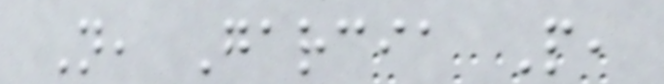N, Garcia P,
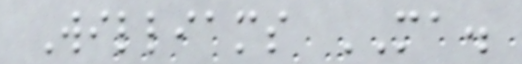Williams MA.
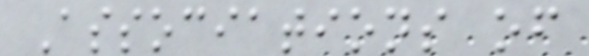Associations of
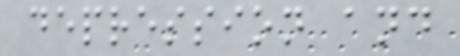depression and
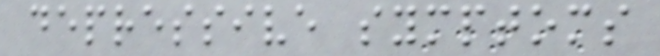depressive symptoms
